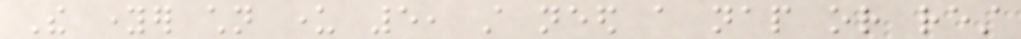The younger children under 5, still need a nap or rest
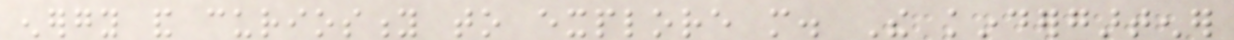energy and curiosity to explore more. The kindergartener
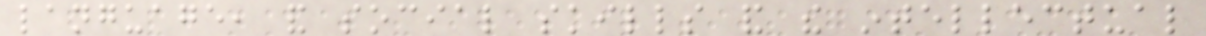language, and social skills and the intellectual
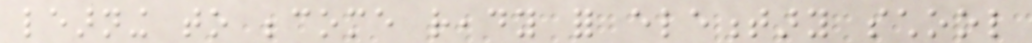learning to become ready for elementary school
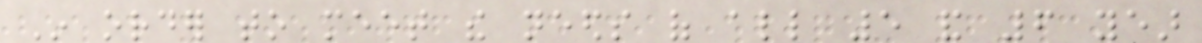In order to meet the needs of all 5 and 6 year
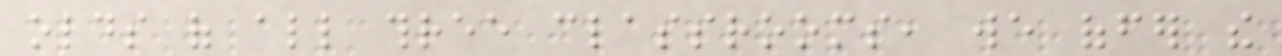olds of all three classrooms, we offer the
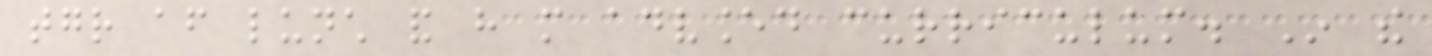together after lunch and have more advanced curriculum. In the
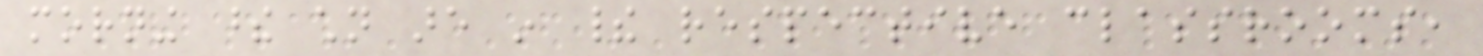morning these children are in their respective classrooms,
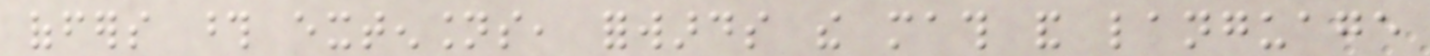offers those extensions, forwards the math and language
